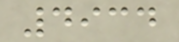4934
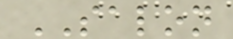SALON
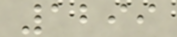1299
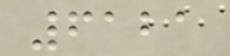6121
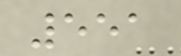551
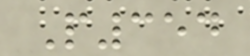P354
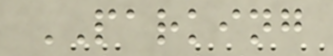PARKING
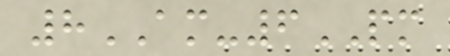8AM-6PM
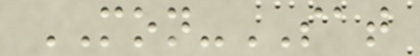MON-SAT
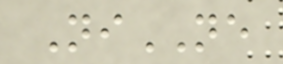NiNE
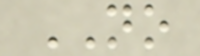NO
